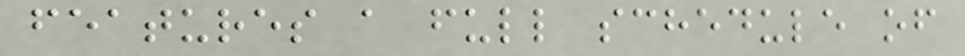features a full schedule of
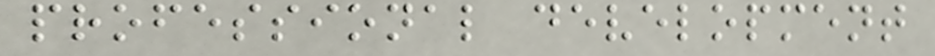professional development
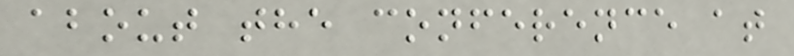about the conference at
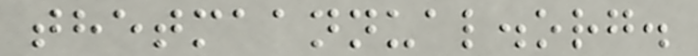thetmaannual.org.
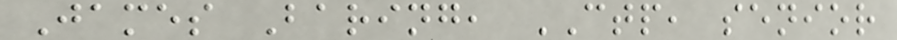James Baring, CTP, senior
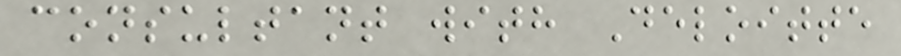consultant with Deloitte
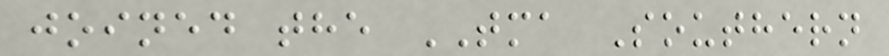joined the TMA Southern
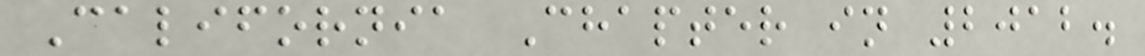California Chapter in 2012.
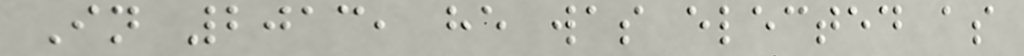In 2013, he was elected as
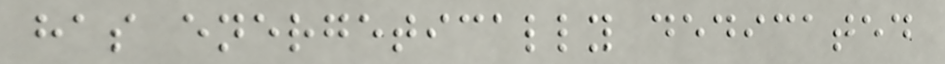has energetically dedicated
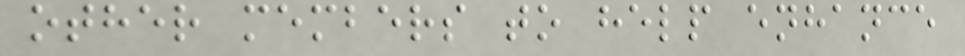other members to help enhance
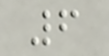6
